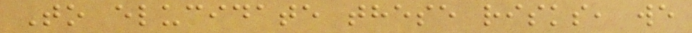To elucidate these risks, we
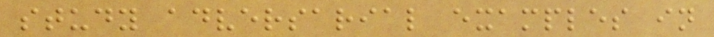study adversarial examples in
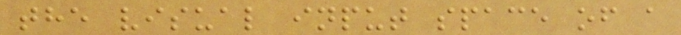the visual input space of a
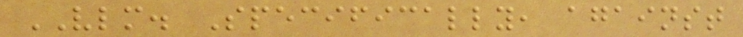VLM. Specifically, against
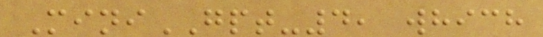MiniGPT-4, which
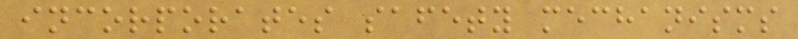incorporates safety mechanisms
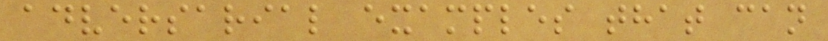adversarial examples that can
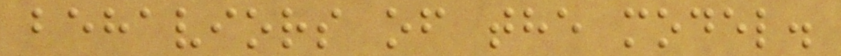behaviors of the model.
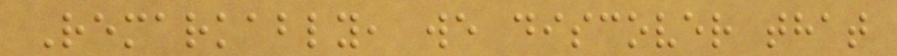Remarkably, we discover that
